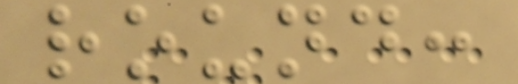round:
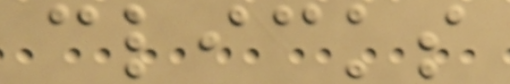clicks
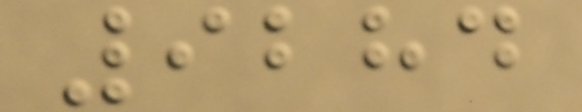9284
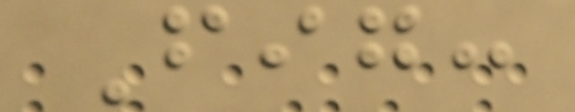Fig:
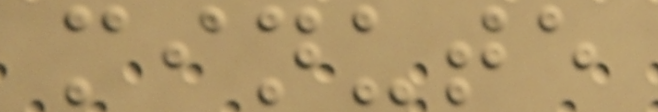minute
